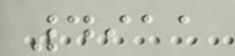4911
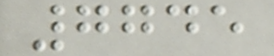7745
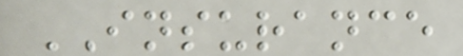INSURANCE
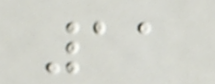11
